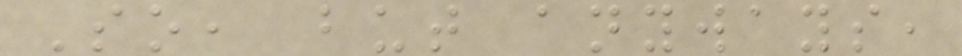So, but anyways,
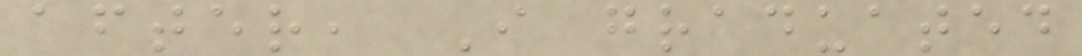after, I graduated
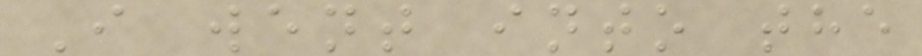I went into the
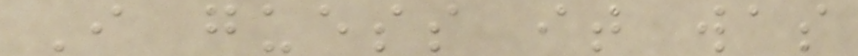I guess it was
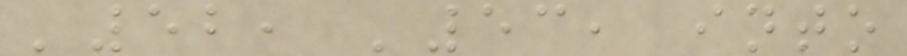'52, '53, into
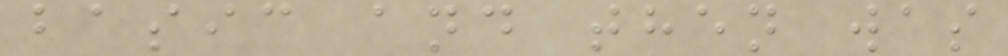basic and then was
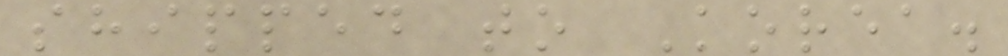shipped to Korea.
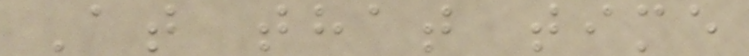At that time
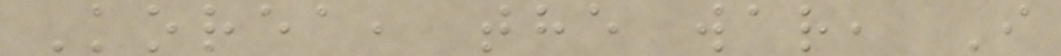Korea, the war, I
